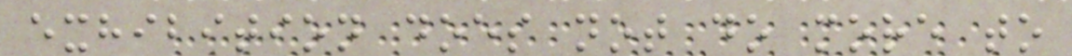exhibition does not do more to
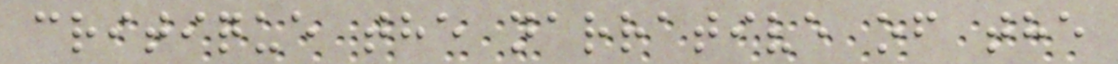critique the narrative of the
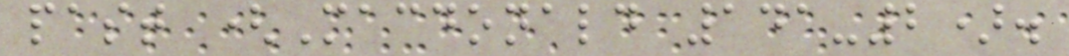past (Macdonald 141-2).
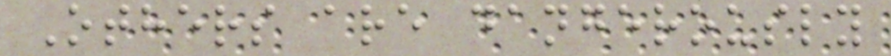Others are dangerously
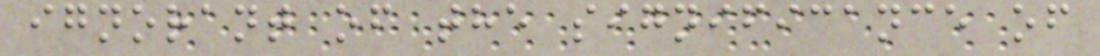ignorant of the significance of
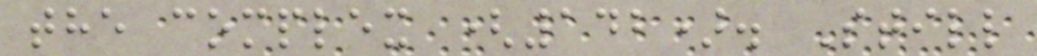the complex (142). Still
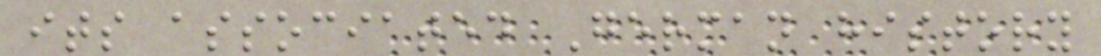its associated German history
